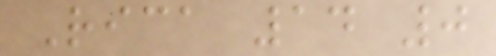Rica 14 0
